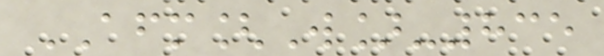AFM[W]-835
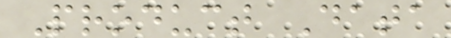Product Data
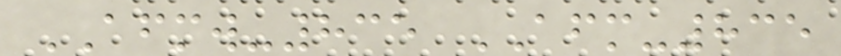AFMW-835 AFM-835
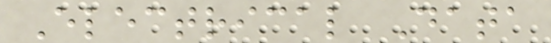Electrical Data
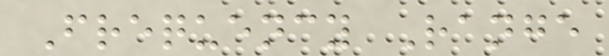Frequency Range
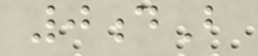0dB
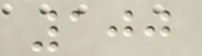100
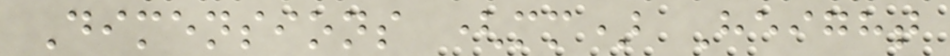Dimensions (mm) Height
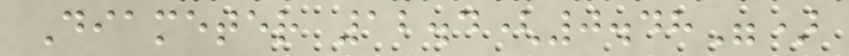Diameter 12.4(0.48")
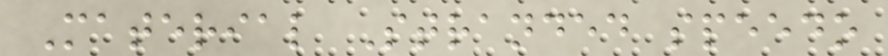Material Stranded speedo
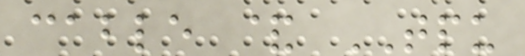cable & TPU
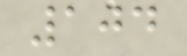104
